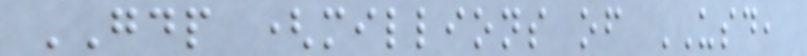GDP (millions of USD,
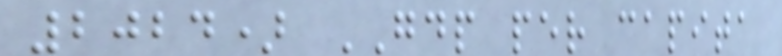2024) GDP per capita
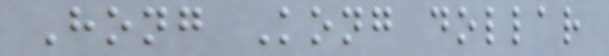Hong Kong dollar
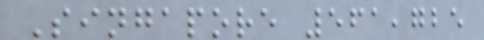Singapore 561,725
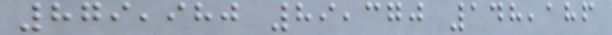879,980 89,370 148,186
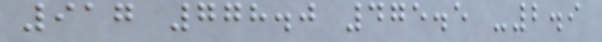917 778.0 475.5 -2.9
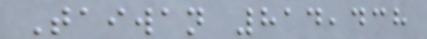Taiwan 814,438
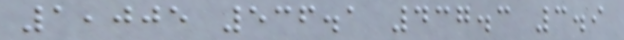1,005 536.1 437.3 3.9
